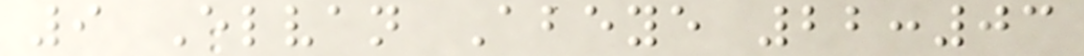9 Elvan Abeye 22:03
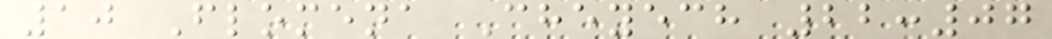10 Flomena Cheyech 22:07
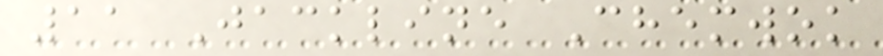11 Jackline Chemwok
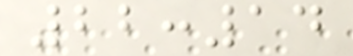22:14
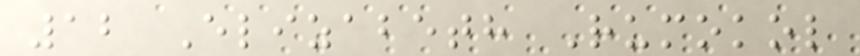12 Elizabeth Rumokol
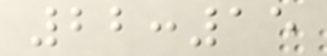22:15
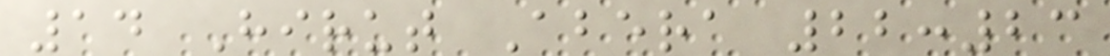14 Hirut Abera 22:23
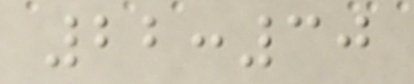22:30
